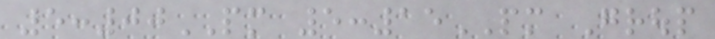5:00PM 5:15PM Group
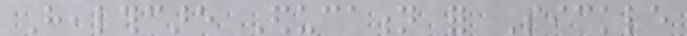Healthcare Education for Sickle
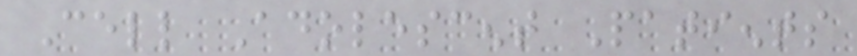Cell Adolescent Patients
